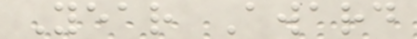Year Award
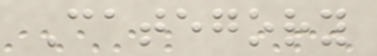Category
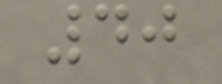40
